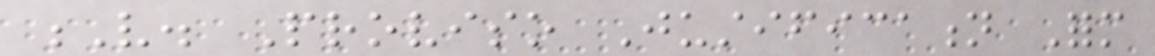V. Proviso Justification Form
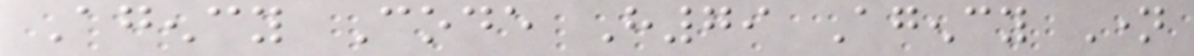Agency Code H79 Agency Name
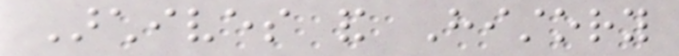Archives and History
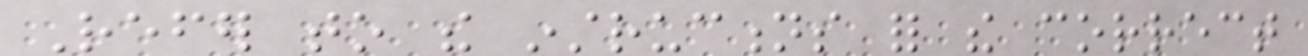Refer to the instructions for the correct
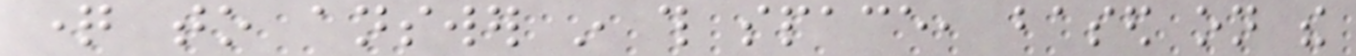question to answer in this space, based on the
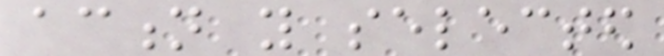action you selected
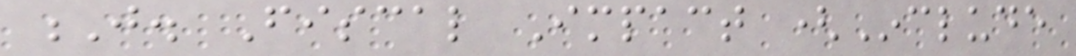J. Fiscal Impact (Include
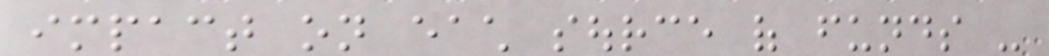impact on each source of funds -
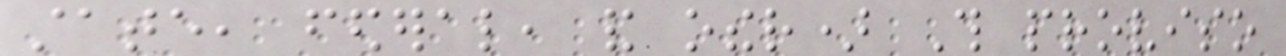state, federal, and other) This proviso
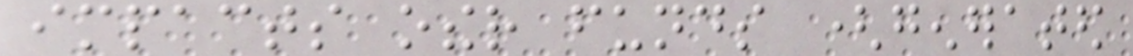impacts other funds (generated
